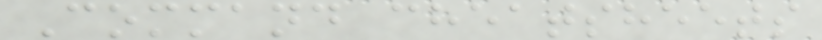Command cheatsheets
